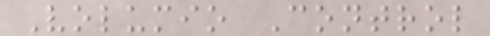Volumio Control
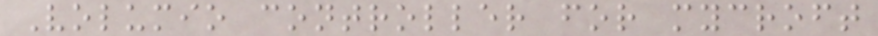Volumio controller for mycroft
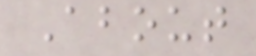About
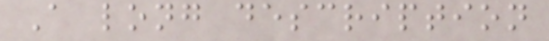A long description
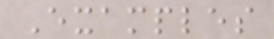Examples
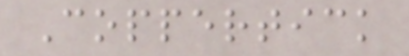Coppertick
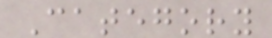Category
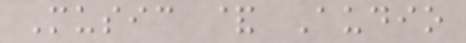Music & Audio
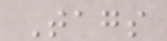Tags
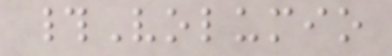#Volumio
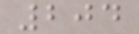204
